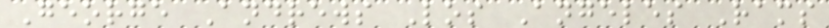George Andrews Los Angeles Rams
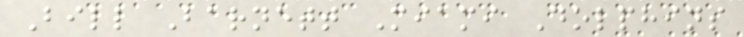Bill Barnett Miami Dolphins
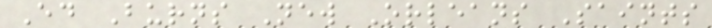Ed Burns New Orleans Saints
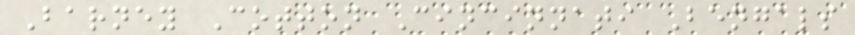Barney Cotton Cincinnati Bengals
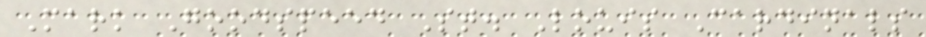Mark Goodspeed St. Louis Cardinals
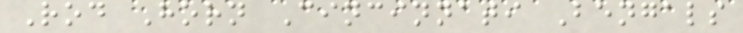Rod Horn Cincinnati Bengals
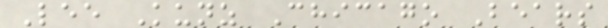Lee Kunz Chicago Bears
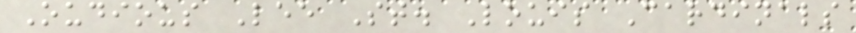Oudious Lee St. Louis Cardinals
